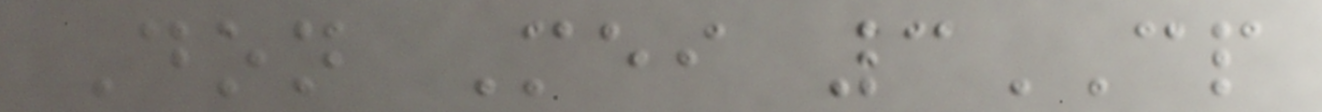Don Mei 3CP
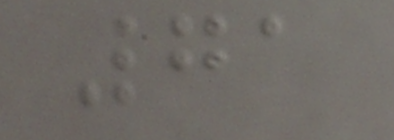71
